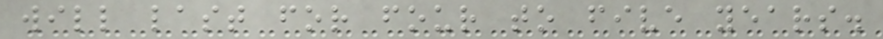will last for four to five years.
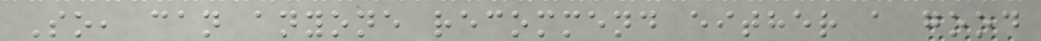So, can anyone recommend either a good
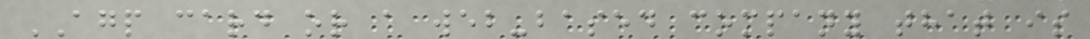AGP card or a web-based company that is
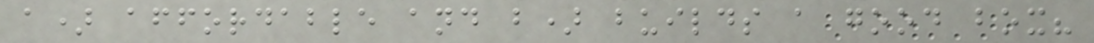a) affordable and b) builds a good box?
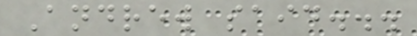Andrew said...
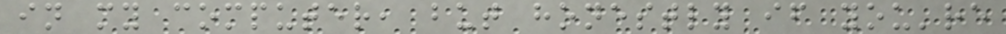in my computer, but honestly if you're
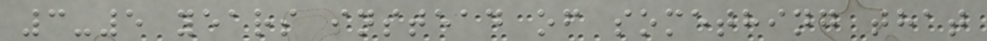3-5 years instead of something that
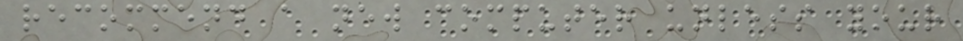recommend a new computer unless your
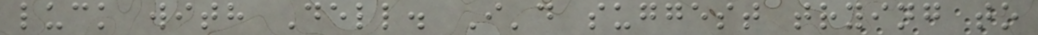luck with Dell. I'd suggest trying to
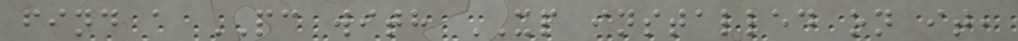find a PC with XP installed on it,
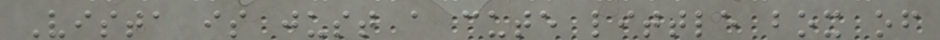Vista is just a cute little box of
